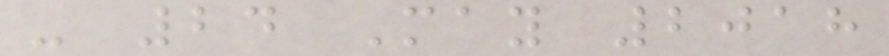- 24 May 2018
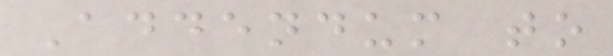Addendum to
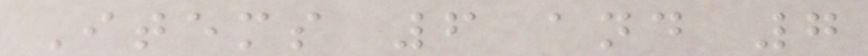Items 6 and 7
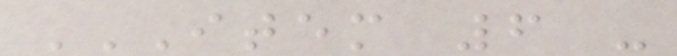ITEM 6 -
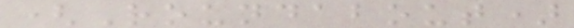(Roundabout)
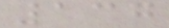137
